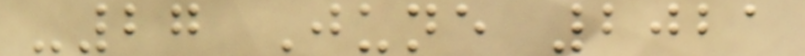-27 June 2021
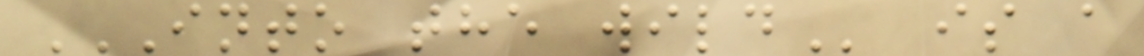INTO THE WILD is a
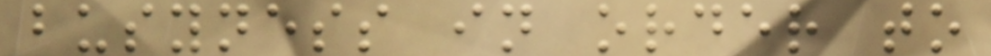busyness in order to
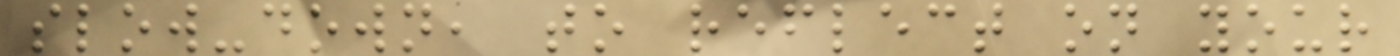slow-down, to reflect on your
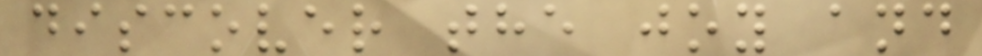discover the joy and
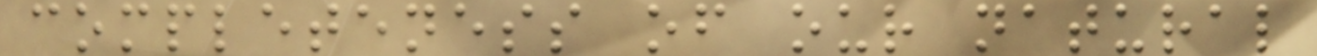completeness of our natural
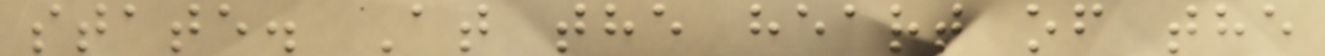state. At the heart of the
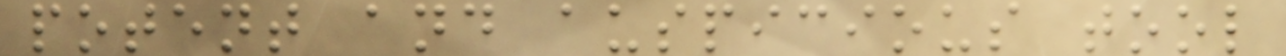potent and auspicious tool
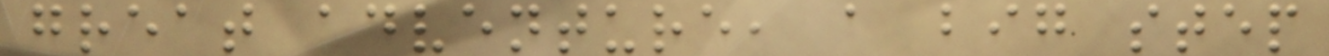great adventure, a big step
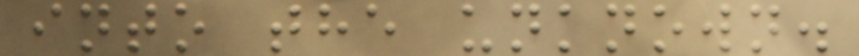into the unknown.
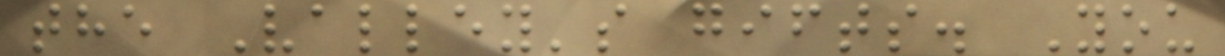the Valley's gifts. You
